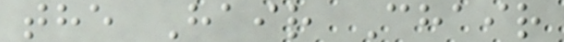the Hair Chair
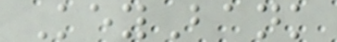KeyBank
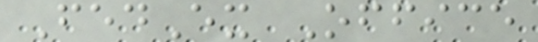FedEx Office
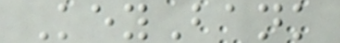KeyBank
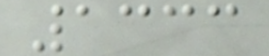1333
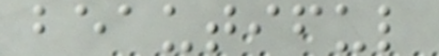beautiful
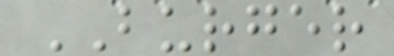BURGER
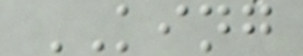KING
